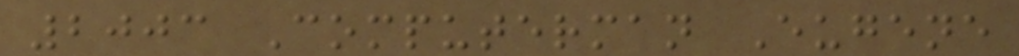2003 Computerman Eugene
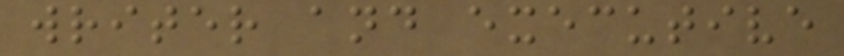writer and executive
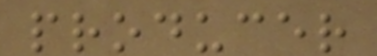producer
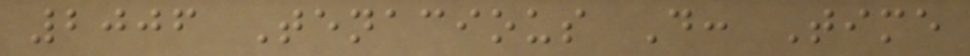2006 Tenacious D: Time
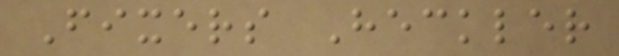Fixers Heckler
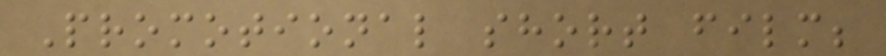Promotional short film;
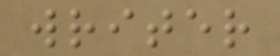writer
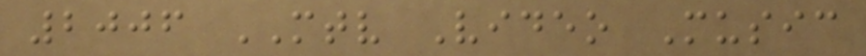2006 MTV Video Music
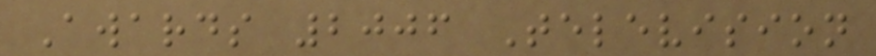Awards 2006 Television
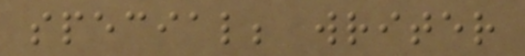special; writer
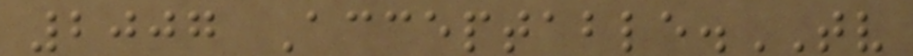2007 Acceptable.TV
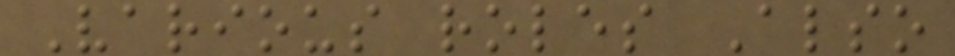Various roles Also
